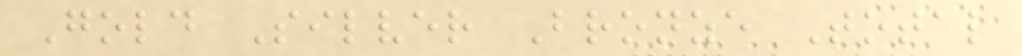Gold Silver Bronze Total
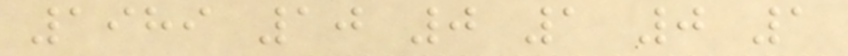1989 10 0 1 0 1
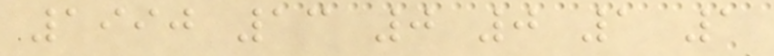1990 13 0 0 1 1
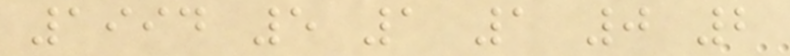1994 5 1 1 0 2
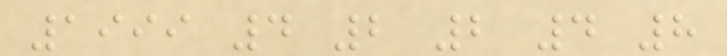1999 4 2 2 4 8
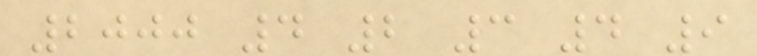2000 4 2 3 4 9
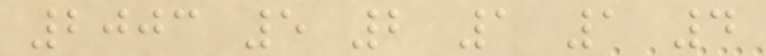2003 5 2 1 1 4
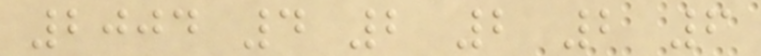2004 4 2 2 2 6
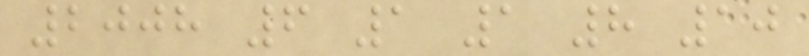2008 6 1 1 8 10
